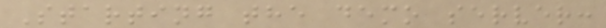Starting the demo server:
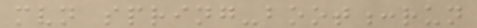mvn spring-boot:run
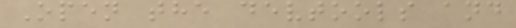Open the devtools and
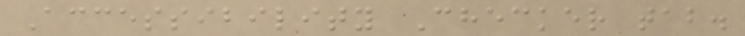Accessibility Checker tab.
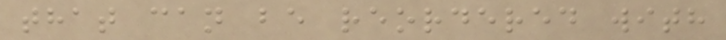that can be reordered with
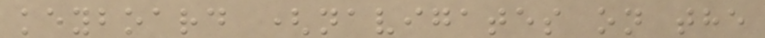keyboard (navigates on the
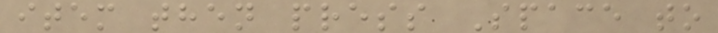item then press Space to
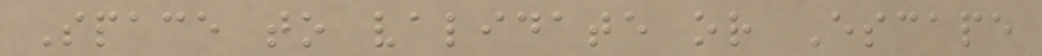Space to validate or Escape
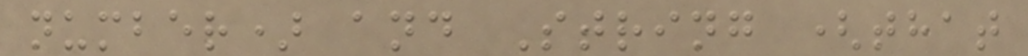number) and String (that
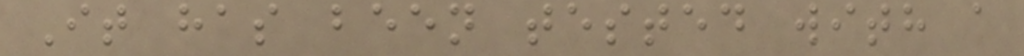It has been tested with a
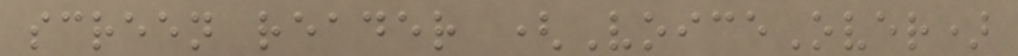screen reader (VoiceOver)
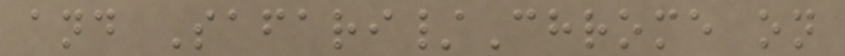and Safari/Chrome on
